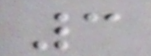3
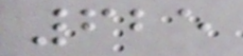625
